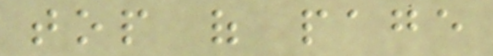top of page
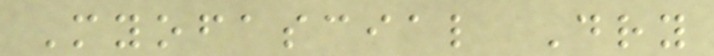Myofascial Dry
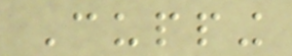Cupping
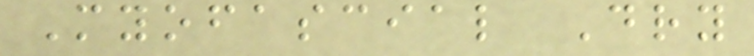Myofascial Dry
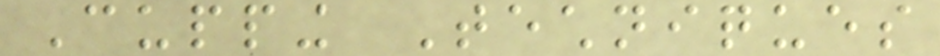Cupping Techniques
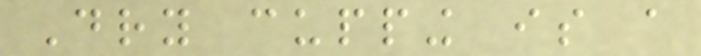Dry cupping is a
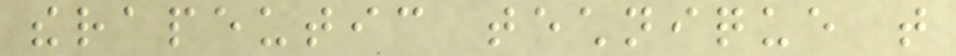therapeutic technique that
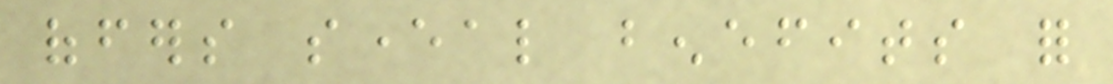offers several benefits for
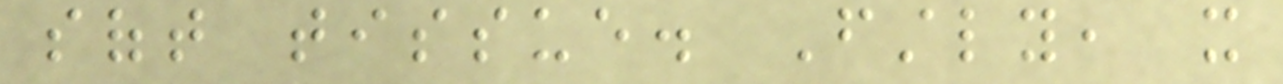soft tissue. Firstly, it
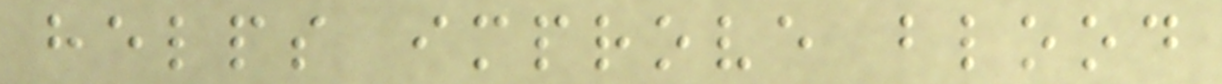helps improve blood
